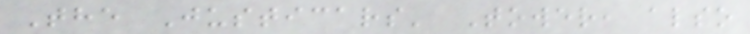The Justicars' Tower, also
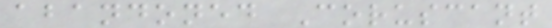abandoned Coruscant
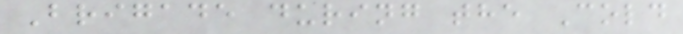Brigade during the Cold
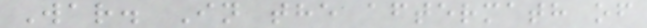War. In the aftermath of
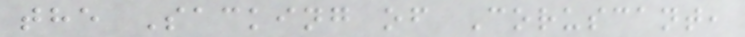the Sacking of Coruscant,
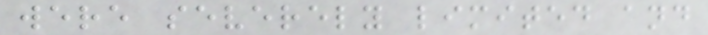were severely limited and
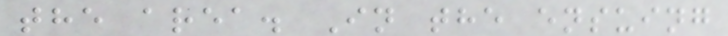the area. In the ensuing
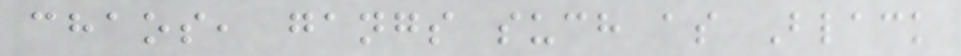chaos, gangs such as Black
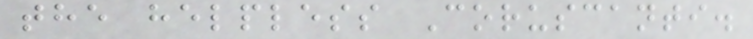the helpless Coruscanti.
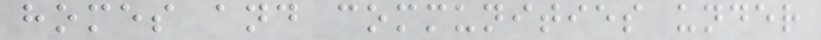homes and communities under
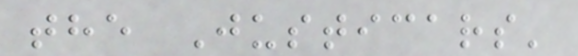the Justicars'
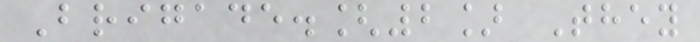Brigade.[2] They
